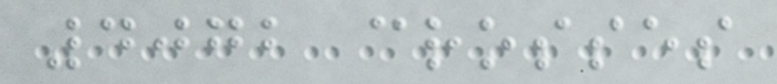4072 crosses
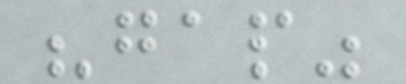"gap"
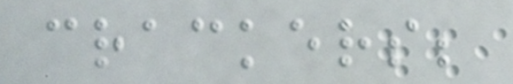crackers;
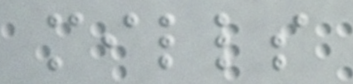mills
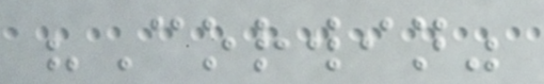"Corwin"
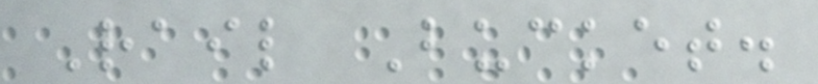Rail Bucket.
